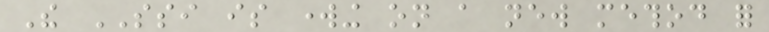The SSI is working on a new method for
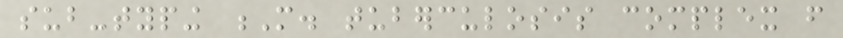sub-typing M. tuberculosis complex from
